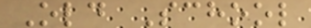Old School
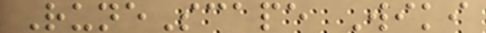RuneScape Wiki
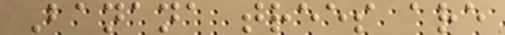Banana trees are
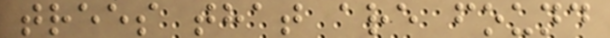trees that are found
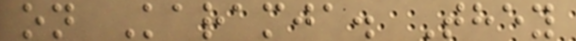on Karamja. They
